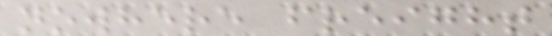nowhere freight
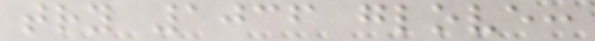try 1036 glove:
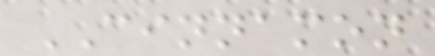CINNAMON
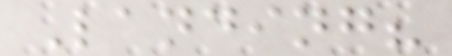Landing?
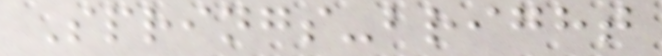Springs-bright
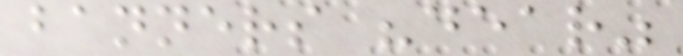banners "dear"
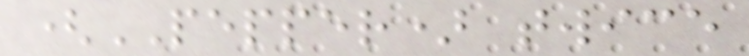(PEPPER) twice
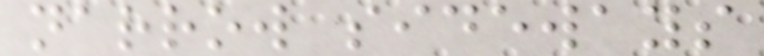narrow sideways
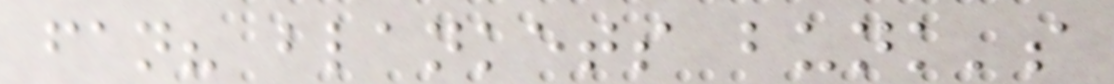fan? blankets bunk's
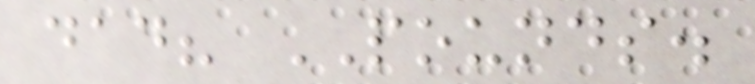dad? POUNDS.
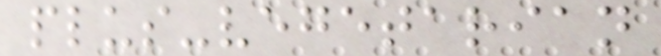plus-vegetarian
